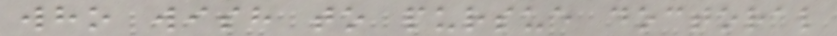who wish to pursue doctoral
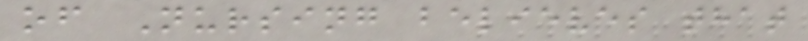of Nursing believes that
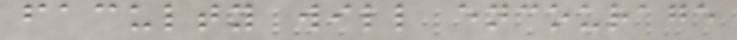faculty will encourage
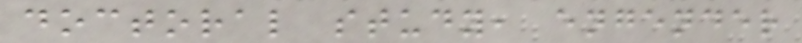doctoral study, engender
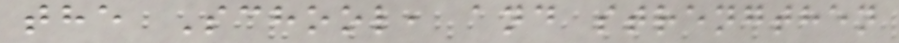the School, and strengthen
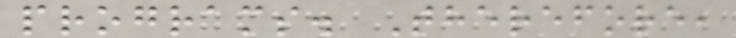programs. Therefore,
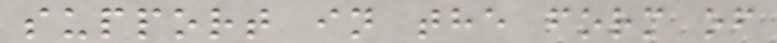support in the form of
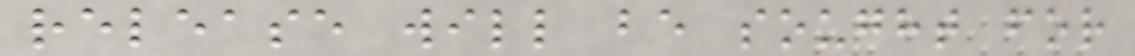release will be sought for
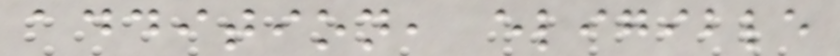addition, eligible
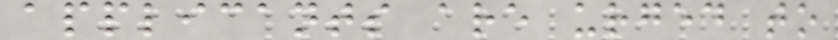applicants are urged to
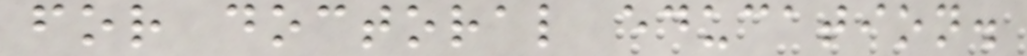for doctoral education.
